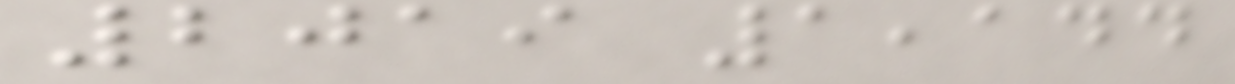2019 1,144
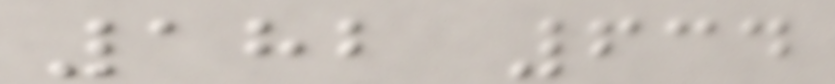182 634
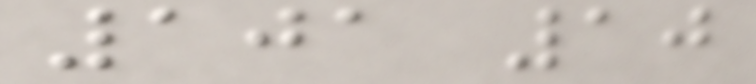101 10
